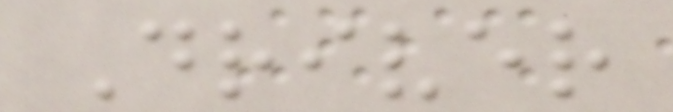Driver
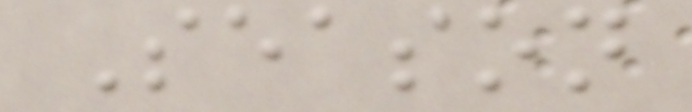Season
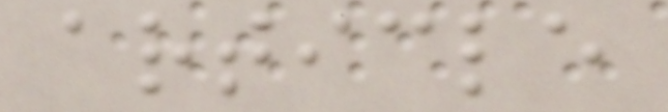article
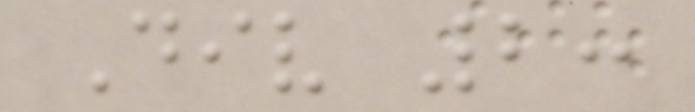Div 2:
